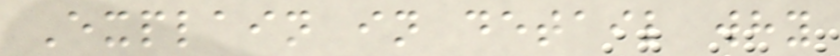Explain in detail why
